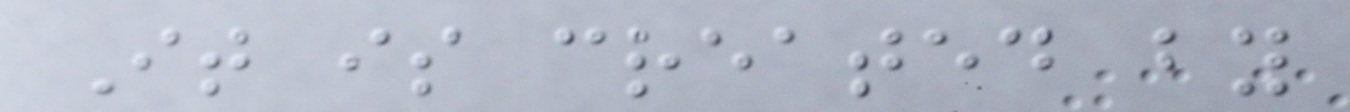It is created by
